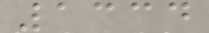1334
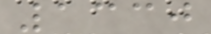1330
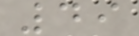49
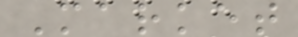Market
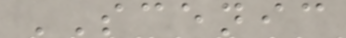SCENIC
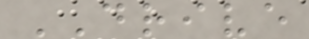DRIVE
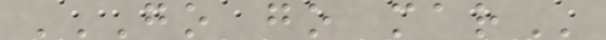GO GO MAR
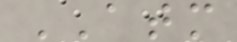ATM
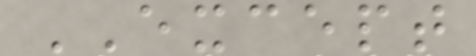EXCEPT
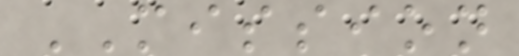MISSION
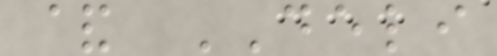& DELI
